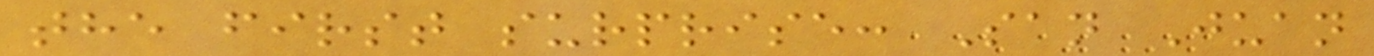the first surprise: San Juan
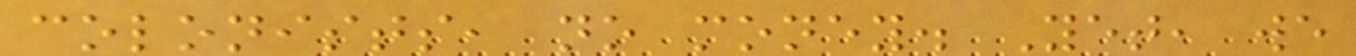colonists, no money. Yet, we
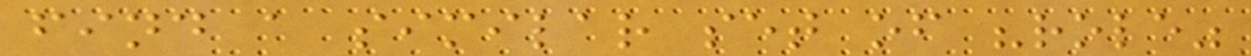find a similar set of "role"
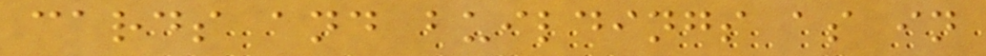cards and buildings as in
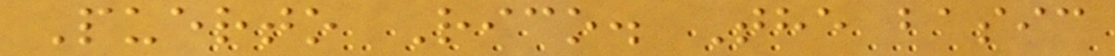Puerto Rico. The basic
